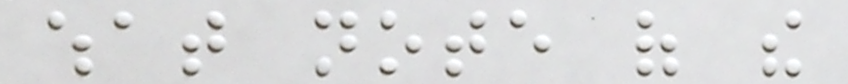what note of the
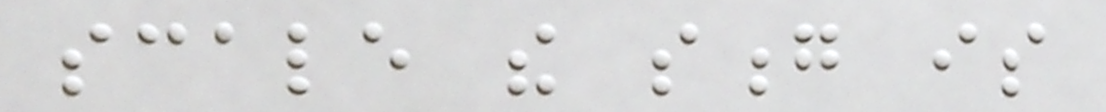scale the song is
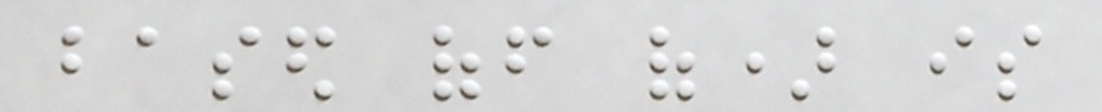based off of) is
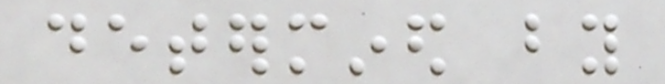determined by
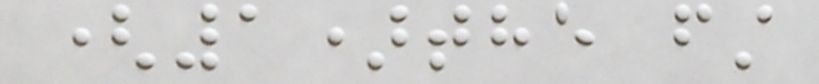(1)the first
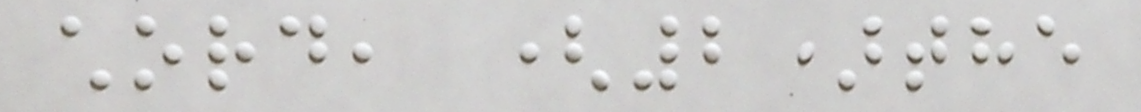chord, (2)the
